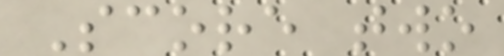Score two
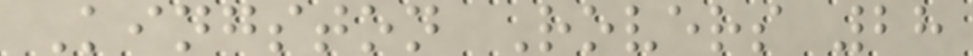Kingston Rovers 28
